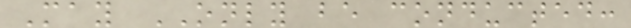May ONLY be conducted:
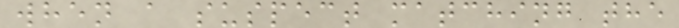when a suspect matching the
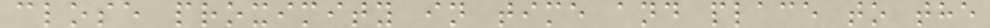close proximity in time and place to the
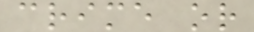crime or
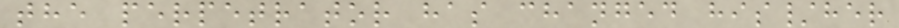the perpetrator has changed his/her
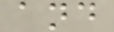and
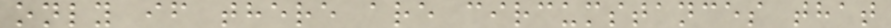only if there are circumstances that
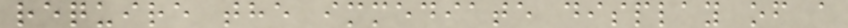require the immediate display of a
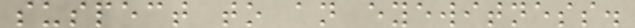suspect to an eyewitness.
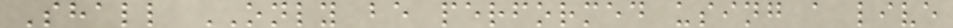Shall ONLY be performed using a live
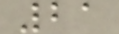21
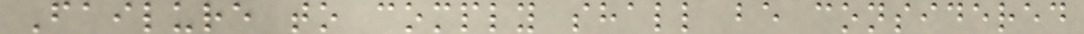Failure to comply shall be considered
